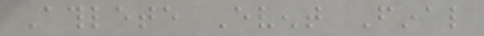Athlete Event Final
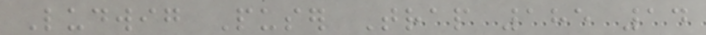Ludwig Puser Trap 185 14
